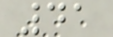41
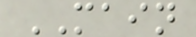MAIN
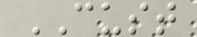CUST
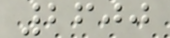2600
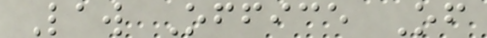Law Office Of
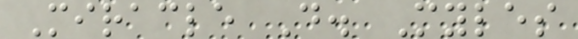Miracle D. Myles
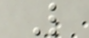L
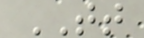TT
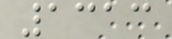1313
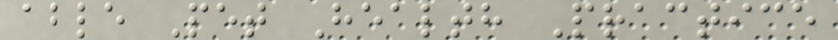able Pet Health Practice
